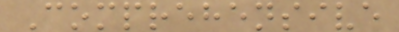Comprehensive
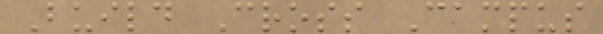Build Cross Campus
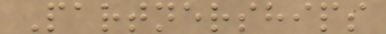Partnerships
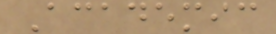Academic
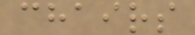chairs
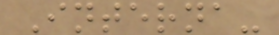Interna-
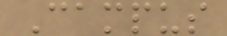Campus
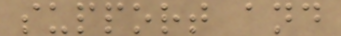support and
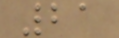21
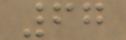67
